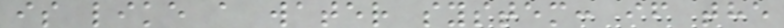is like a water system: if the
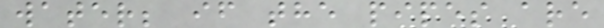water; if the pipes are
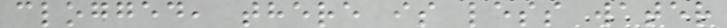clogged, there is less water
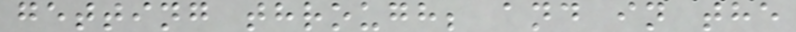getting through; and in the
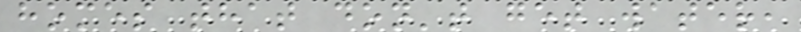homes that don't get water,
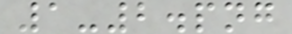1-2.png
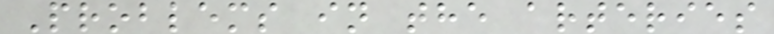Problems in the arteries
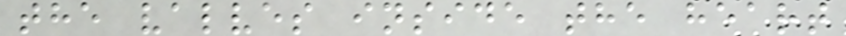the valves inside the heart
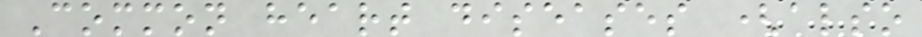Common heart diseases (also
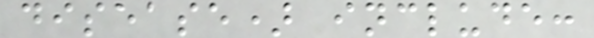disease) include:
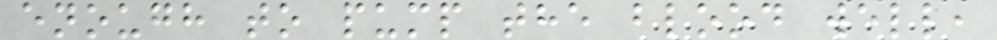enough to pump the blood well,
